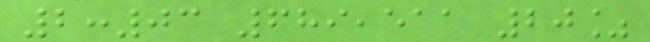2:03 689,511 20%
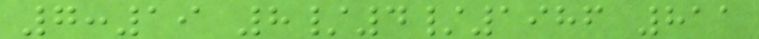7:19 8/4/1986 811
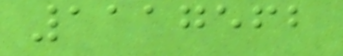1117562
